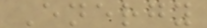Energy
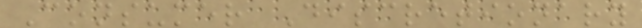Consumer Discretionary
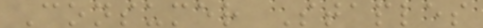Consumer Staples
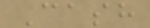Cash
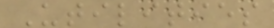Utilities
